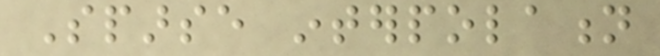Sparse interpolation
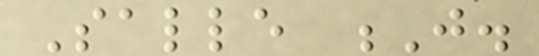Salle J.
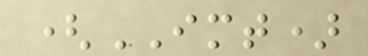(IMT)
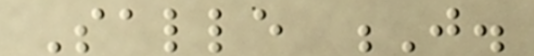Salle J.
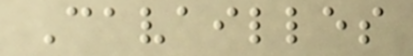Cavailles
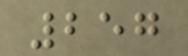257
